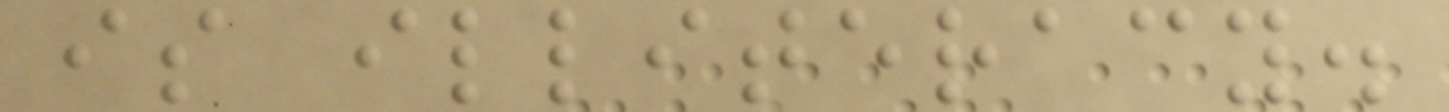is illiteracy.
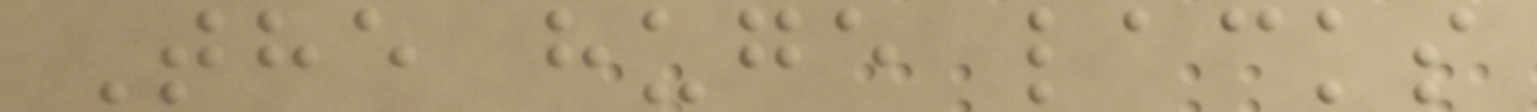The huge lacks
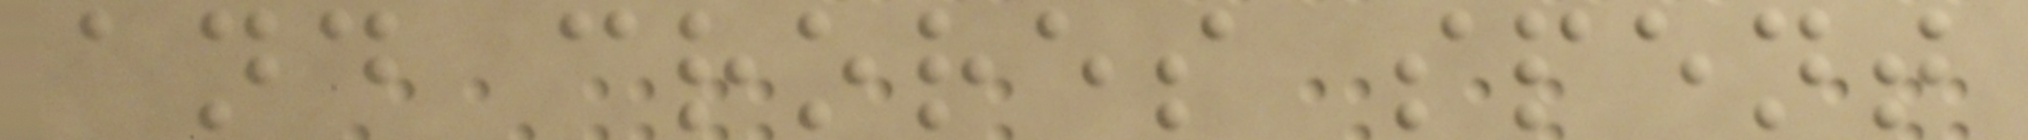and crores spent
